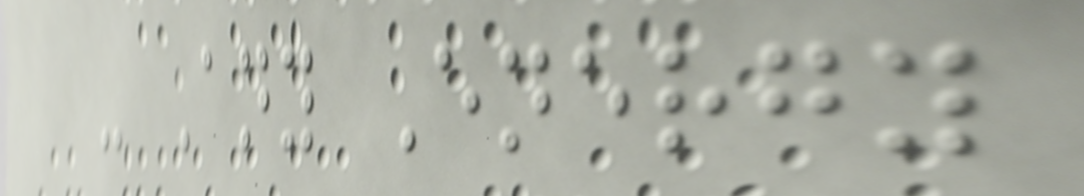- Any Energy
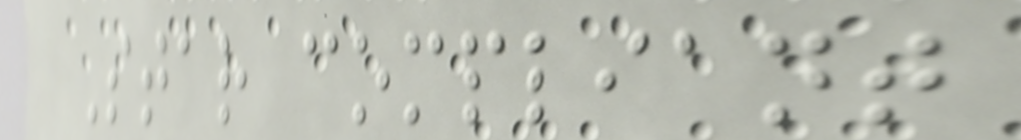Star compliant
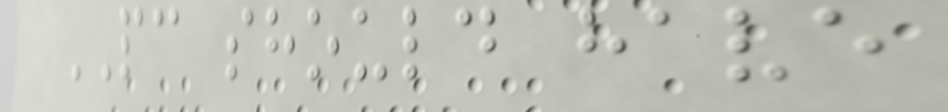PC should have
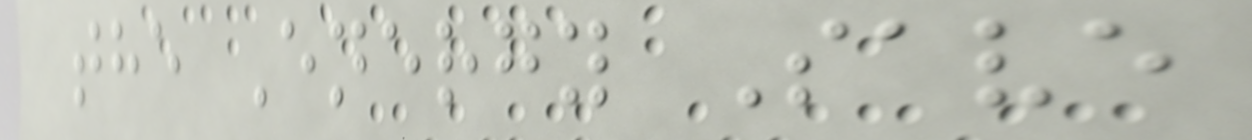the Energy Save
